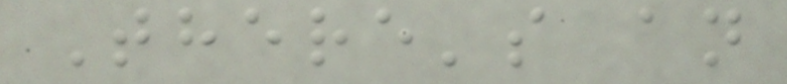There's an
